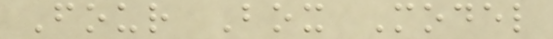Four Box Model
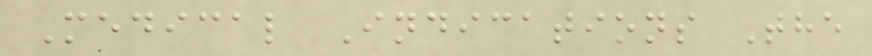Medical Indications The
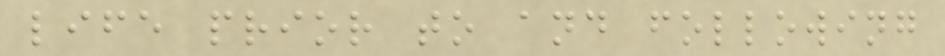life prior to and following
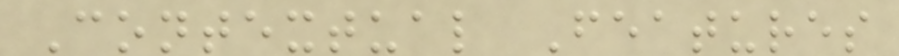Contextual Features
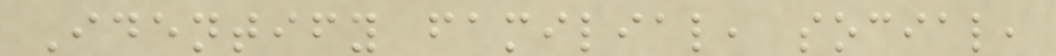Identify familial, social,
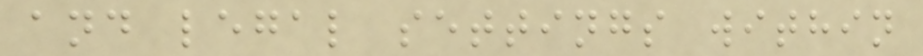and legal settings within
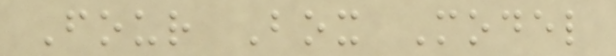Four Box Model
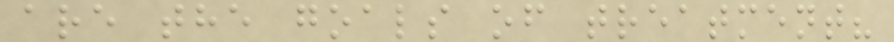are the goals of treatment?
